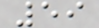59
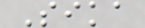Sika
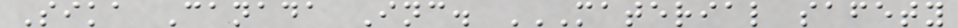Sika Canada Inc. MATERIAL SAFETY
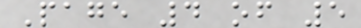Page 4 of 5
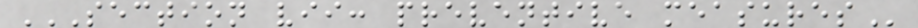SECTION VII: PREVENTIVE MEASURES
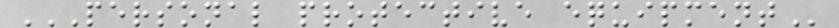PERSONAL PROTECTIVE EQUIPMENT
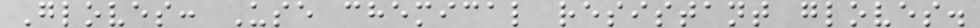Gloves: Use chemical resistant gloves.
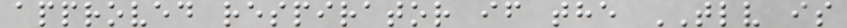approved respirator if the TLV is
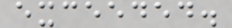exceeded.
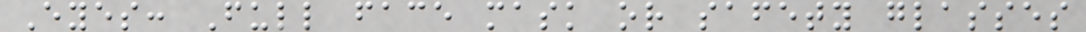Eyes: Full face mask or safety glasses
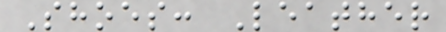Shoes: Leather
